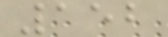152
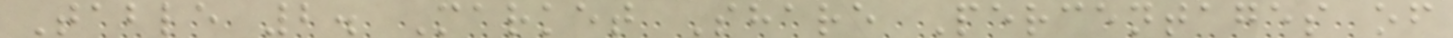Table 2. Market Share Percentages of
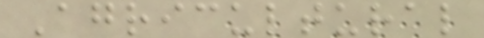Agricultural
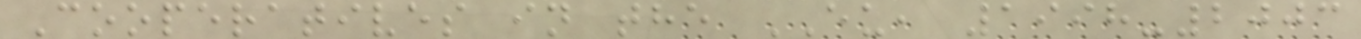Cooperatives in the EU, 1998-2003
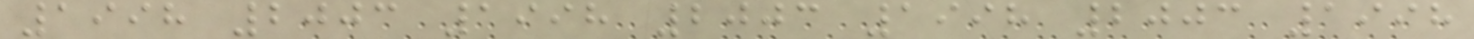1998 2003 1998 2003 1998 2003 1998
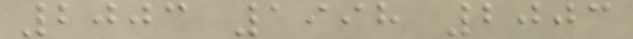2003 1998 2003
